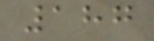187
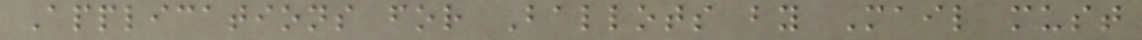Applications for Ballots by Mail must
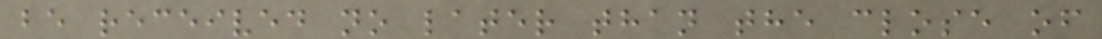be received no later than the close of
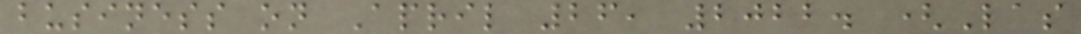business on April 26, 2022. (Las
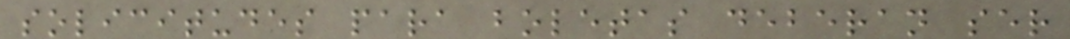solicitudes para boletas deberan ser
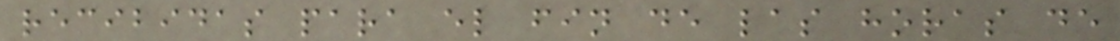recibidas para el fin de las horas de
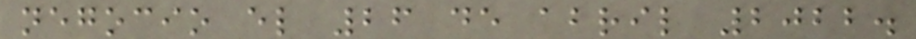negocio el 26 de abril 2022.
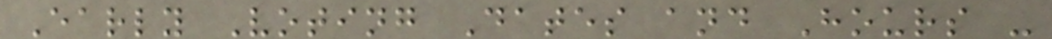Early Voting Dates and Hours -
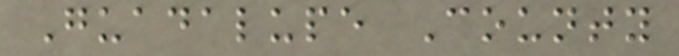Guadalupe County
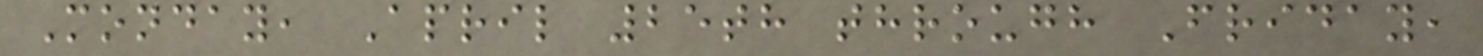Monday, April 25th through Friday,
